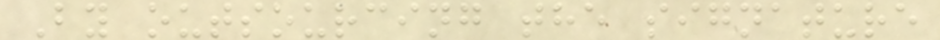By outsourcing the signature
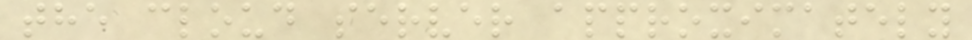the cloud server approximately
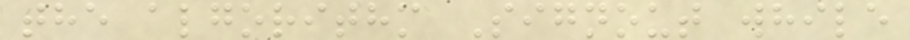the algorithm Signout while
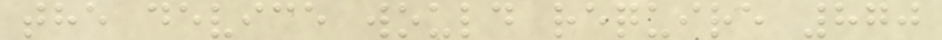the device would require 870
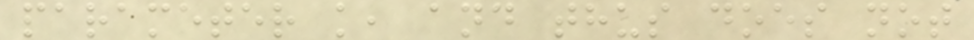parameter k, and thus does not
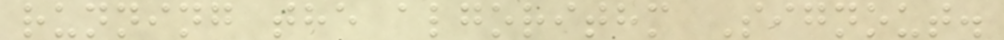running the algorithm Signout.
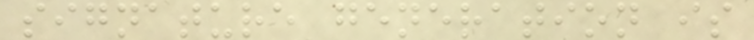signature generation is
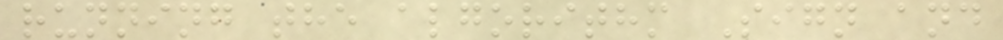running the algorithm Sign and
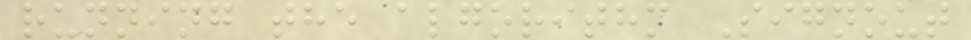running the algorithm Signout
